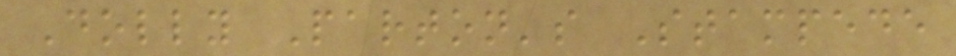Dolly Parton's Stampede
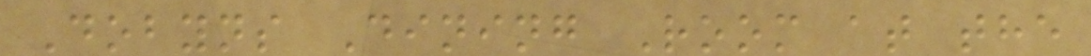Dobyns Dining Room at the
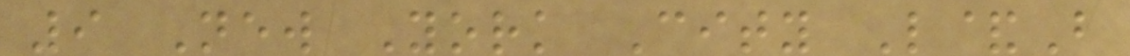9 New York City L&B
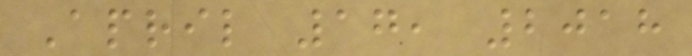April 17, 2018
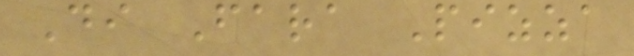Di Fara Pizza
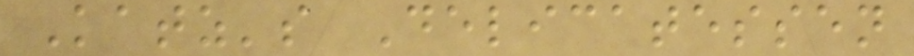Katz's Delicatessen
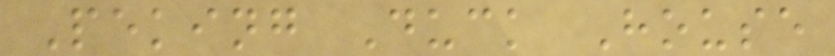Peking Duck House
